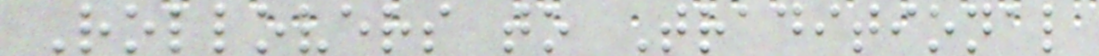Rollovers to Traditional
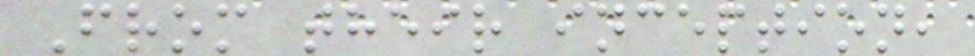From their inception,
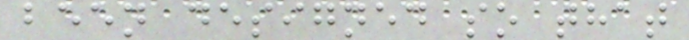been designed so that
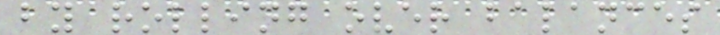by rolling over balances
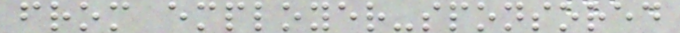from employer-sponsored
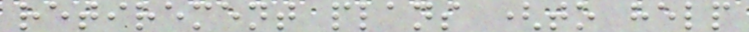retirement plans (to help
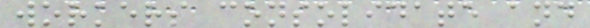workers consolidate and
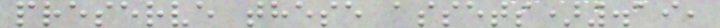preserve these assets).19,
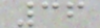36
